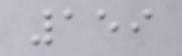159
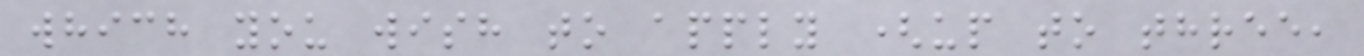which you wish to apply (up to three,
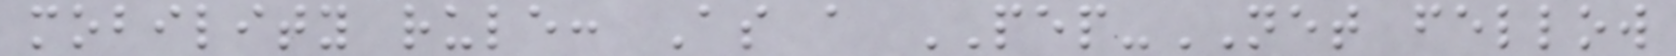mobility rule: As a PEP-NET fellow
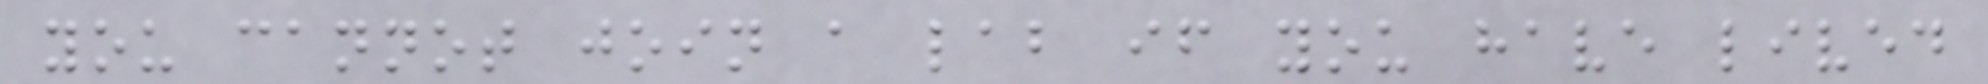you cannot join a lab if you have lived
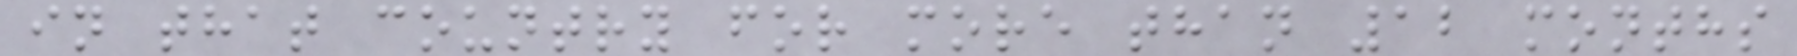in that country for more than 12 months
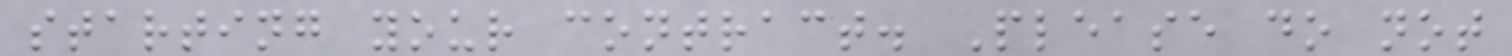starting your contract. Please do not
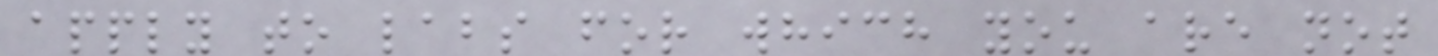apply to labs for which you are not
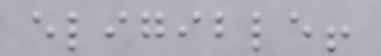eligible!
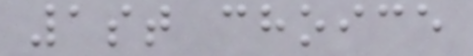1st choice
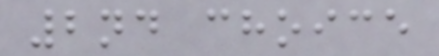2nd choice
